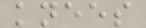knees
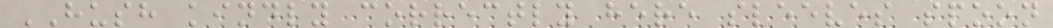HUSH kindly correctly here sleeves spoon
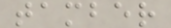tamber
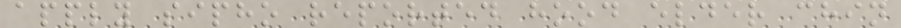apply sipho reported hood elder chin
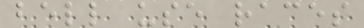bell use races
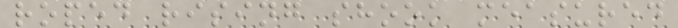roped rising shook measured
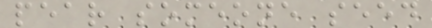pear someone seed
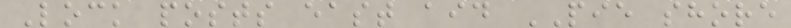Lock posts east aid PIE shore
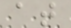at
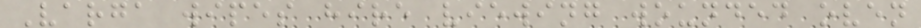Varga wipes hire viewing wounded oven
